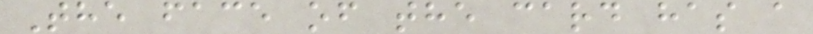The face of the card has a
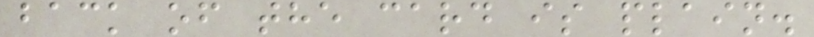back of the card is plain.
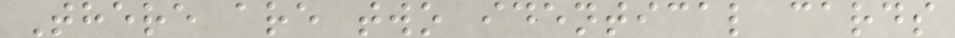There are two identical cards
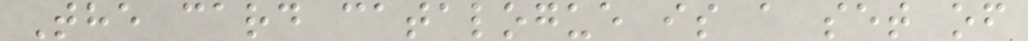The card catalogue is a set of
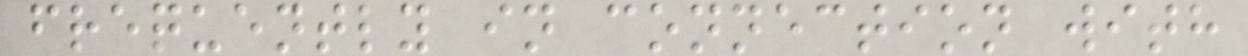frequently in connection with
